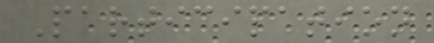Participation
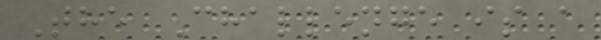The Challenge is a
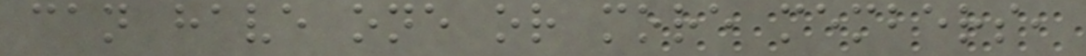can have one or more members,
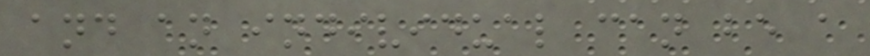and an individual can be a
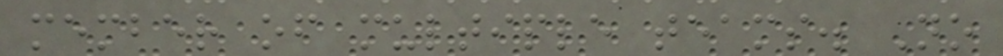member of multiple teams. No
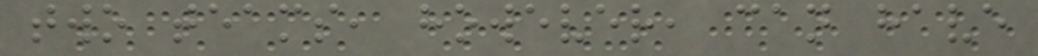two teams, however, can have
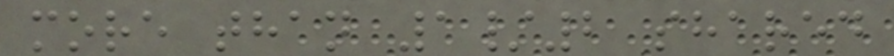more than 1/2 shared
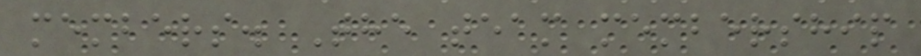members. The team membership
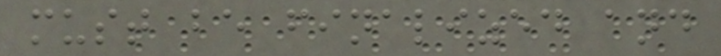must be finalized and
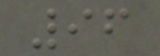96
